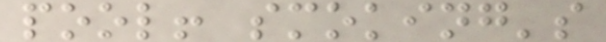pool! smoking's
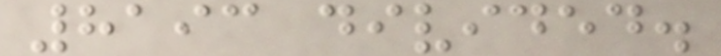8193 divided.
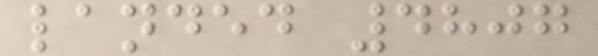landed 4807
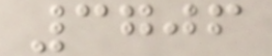3706
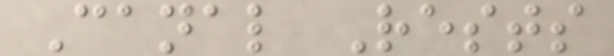Canal Rests
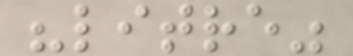"litre"
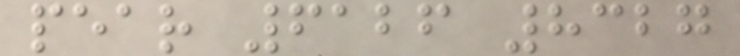pear 6126 8327
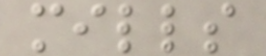mills
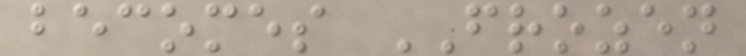becomes FROZEN
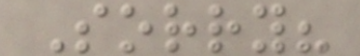Sorry?
